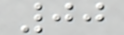00
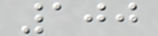100
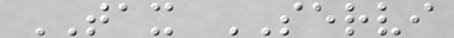TAX SERVI
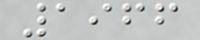1966
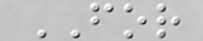FOR
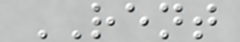RENT
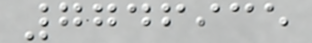7746935
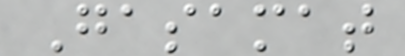Gasamat
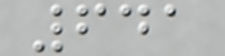641
